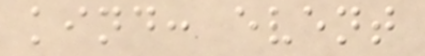kind: event
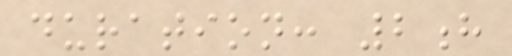duration: 2h
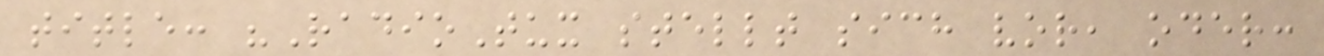title: "RadioTux stellt sich vor, oder:
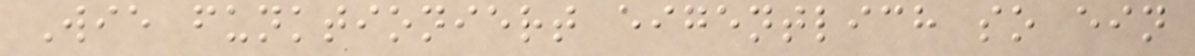Wie funktioniert eigentlich so ein
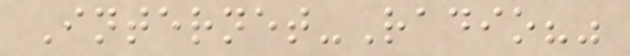Internet-Radio?"
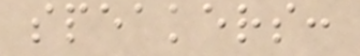speakers:
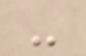-
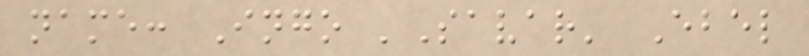name: Ingo 'Savar' Ebel
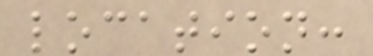location:
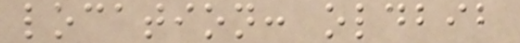location: oldbib
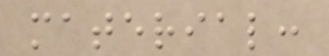material:
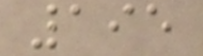195
